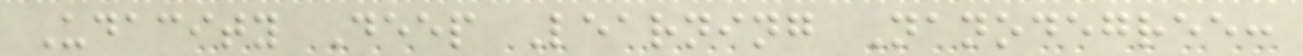Udacity Deep Learning Nanodegree:
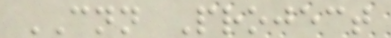CNN Project
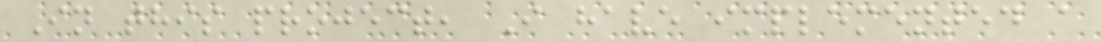In this project, I have implemented a
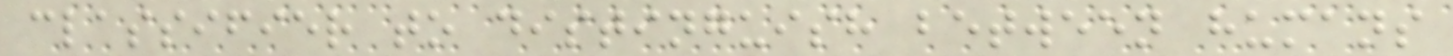classifier to distinguish between humans
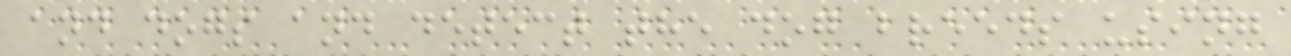and dogs and detect the dog breeds using
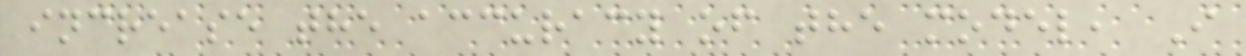increase the accuracy of the model, I
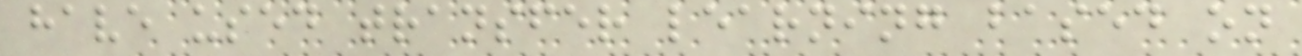have used transfer learning based on
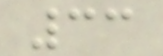33
